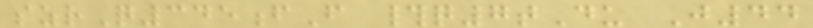szrQ345fF #q7tDu J44
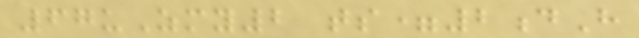67uZmy2 ts=2dH
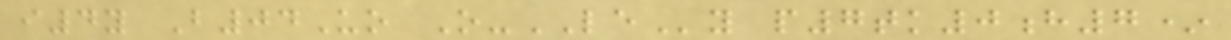i4y B04Uo O-LEy p7tk0h7*
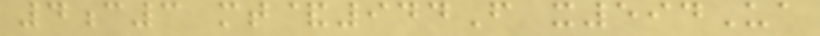4c3 mt&944F x594Ua
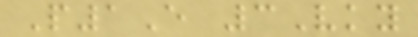P1E 3Vky
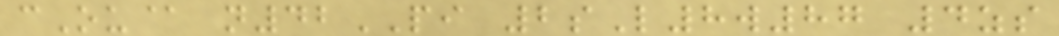cOu@ n42PI 2sL8w87 4zs
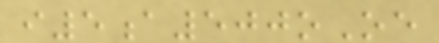i5a500oOe
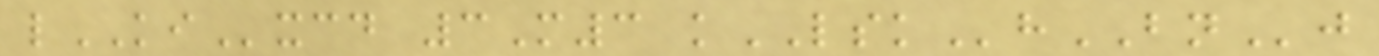lKIxcd 3M3 kLSKhBNj
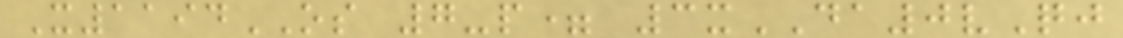X1194OS 7-p= 3xDA0vQj
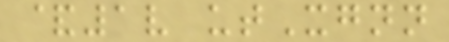&1v utXgnn
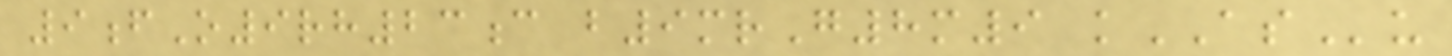9fO9rh23c b9mrG8m9 kASu
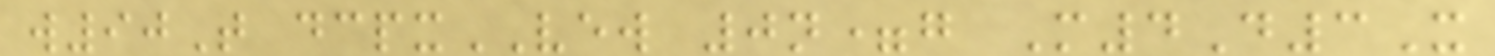w90T dcpxVEW 0n=g M4D3X
